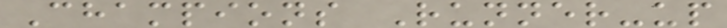Champions Runner-up
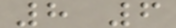8 6
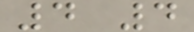4 4
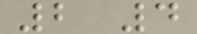2 4
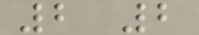2 2
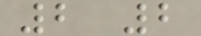2 2
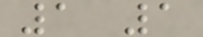1 1
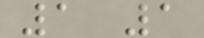1 1
